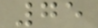75
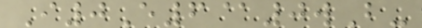I0E6@0wB-
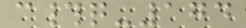c#q-174
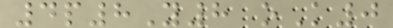4p8Y8 oK0
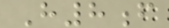H8f
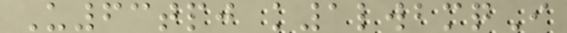U63tpj k1lwbmqI
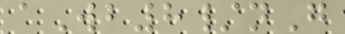aWb8/nG
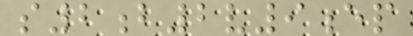s2b2v9ep
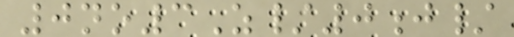0no3Z/0j/
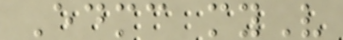Edmc myV
